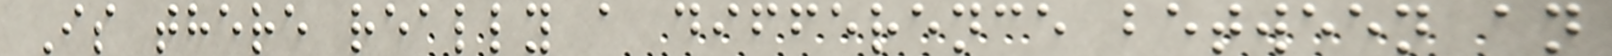Is there really a difference between an
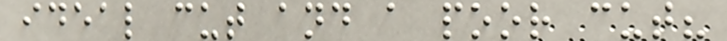ideal cut and a poor cut?
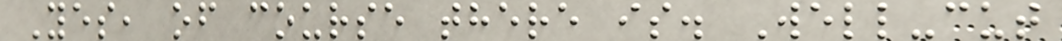Yes, of course there is. Well-cut
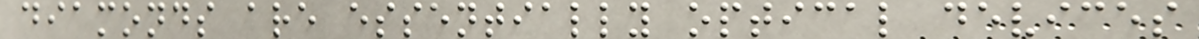diamonds are essentially optical devices
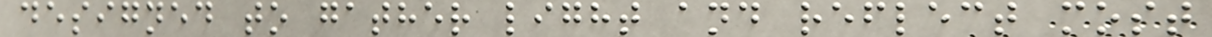designed to gather light and reflect most
